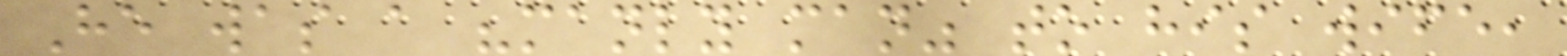He was a "manly man" to his wife,
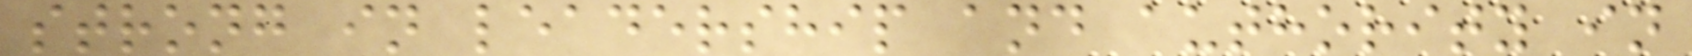strong in leadership and authority in
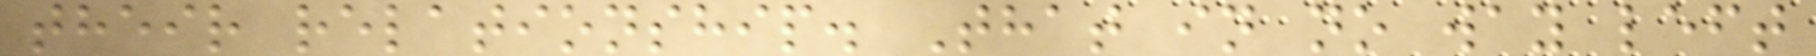their relationship. That in no way left
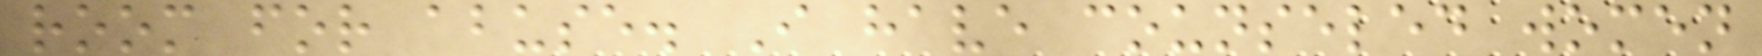room for abuse. I have counseled women
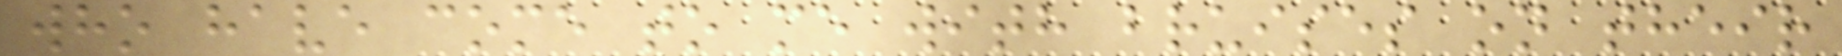who have come to me with bruises on their
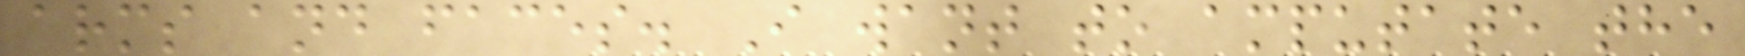arms and faces. I want to amputate the
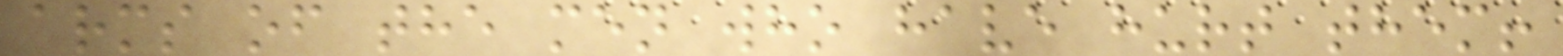arms of the men who have hurt them!
